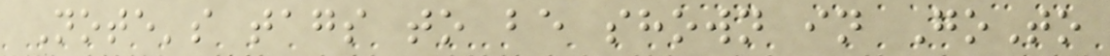Note's tags to be shown in GoTo
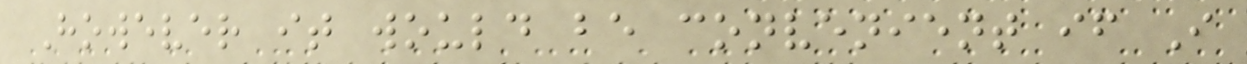However it would be convenient if I
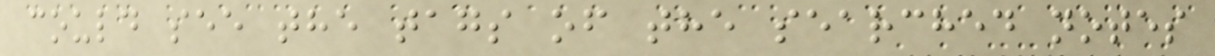could see the tags of the searched notes
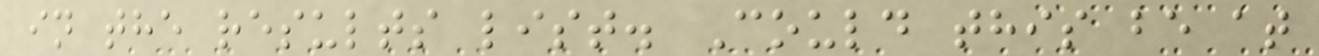in the results list. Could this be at
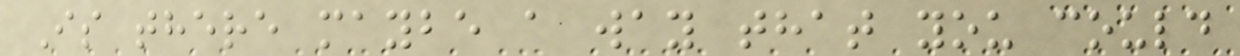Is there maybe a way that you could
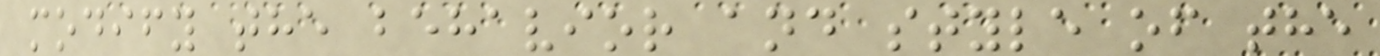modify the behavior and style of the
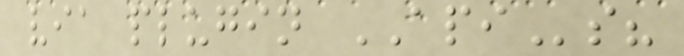via plugin APIs?
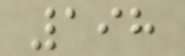198
